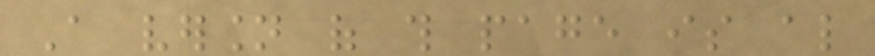A version of this page is also
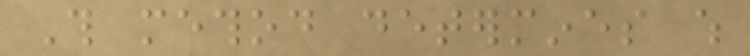This method determines which
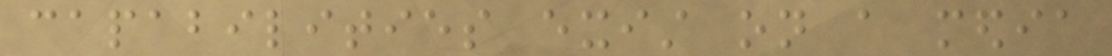capabilities exist on a media
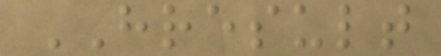HRESULT
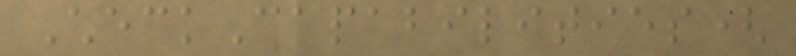CheckCapabilities(
